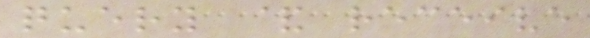query & receive
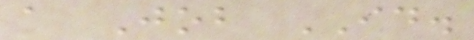a Job ID.
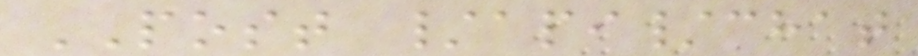POST /api/chat
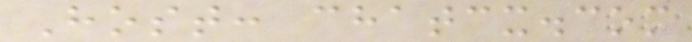Host: chatcx.com
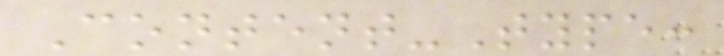Content-Type:
